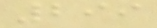299
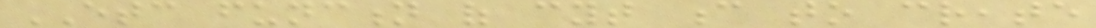ETC function of cyt c to create
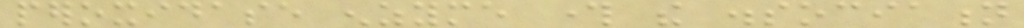peroxidase enzyme through the dissociation
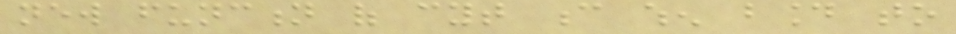new function of cyt c when bound to
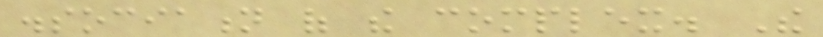dissociation of the complex. The
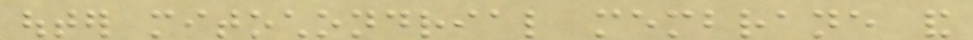outer mitochondrial membrane and
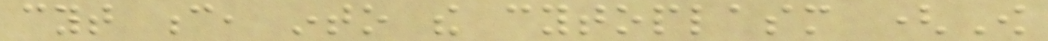cyt c, into the cytoplasm (Ow
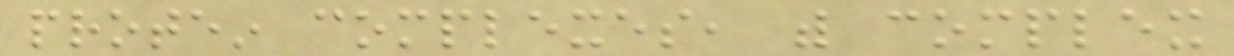protein complexes, with complex
